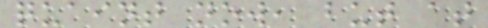quaint now, but at
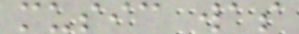music was
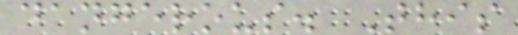dangerous. This
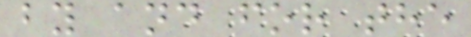by and for the
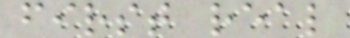first real
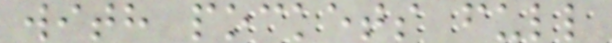with pockets full
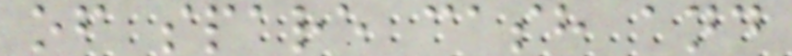of spare cash and
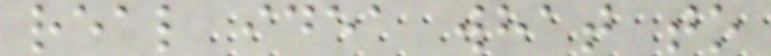real idea what to
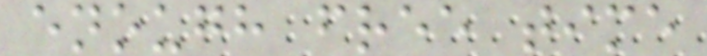enough free time
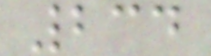234
